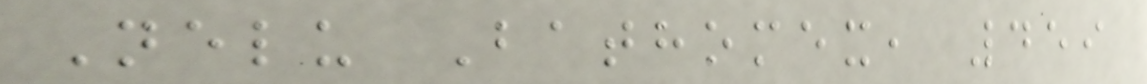Nelu Bathomex, 459
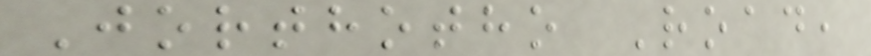Jorthotho Road,
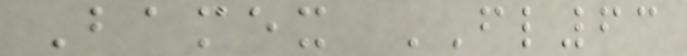Bamex FL63
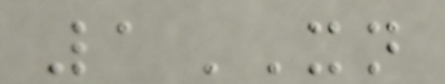1XN
